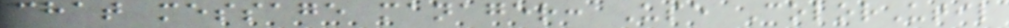chat message manager: Use ColorUtil
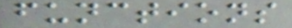functions
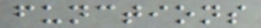functions
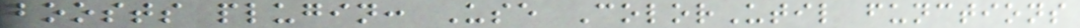boosts plugin: Use ColorUtil functions
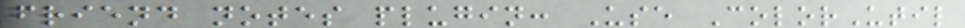friend notes plugin: Use ColorUtil
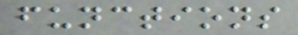functions
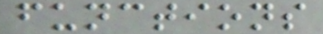functions
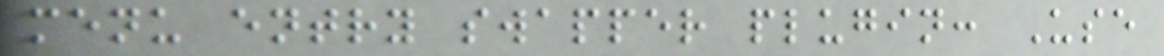menu entry swapper plugin: Use
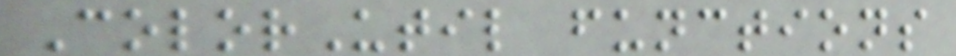ColorUtil functions
